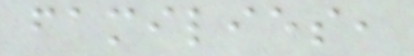families,
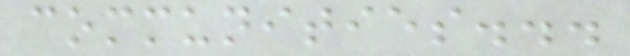communities...
